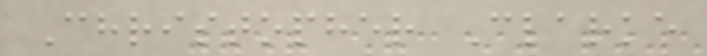Christopher Clarke
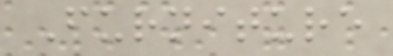Furniture
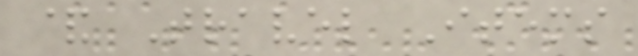& Travel Items
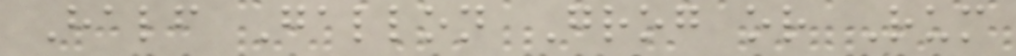Half Gallon Grog or Rum
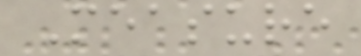Measure
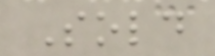Sold
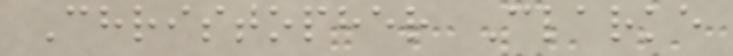Christopher Clarke
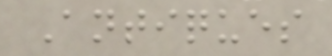Antiques
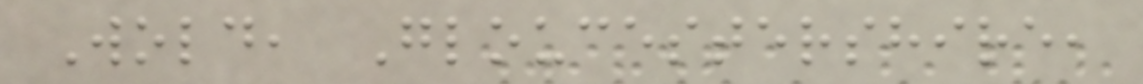Wold, Gloucestershire,
